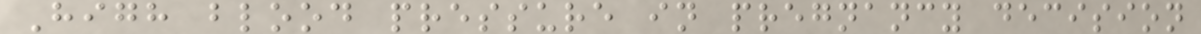High blood pressure in pregnancy decision
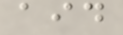aid
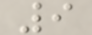9
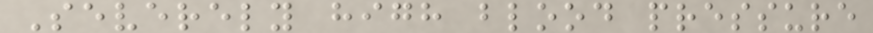Severely high blood pressure
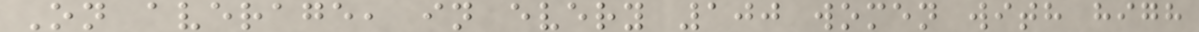On average, in every 100 women with high
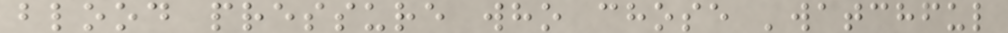blood pressure who chose 'watchful
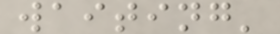waiting'
